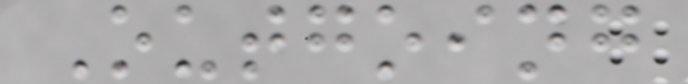Outgoing
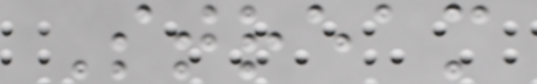Stream
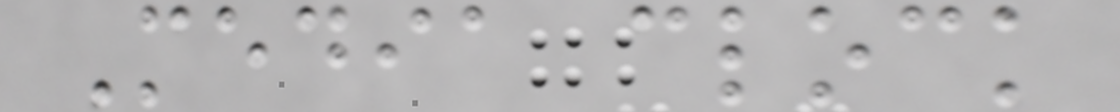Media clock
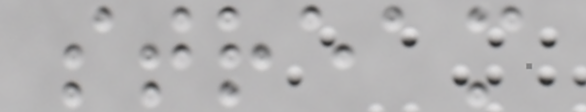stream
